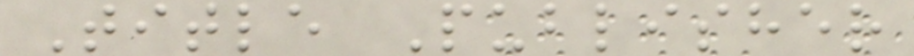Title Publisher
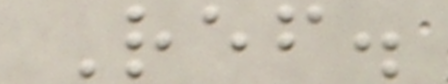Ref.
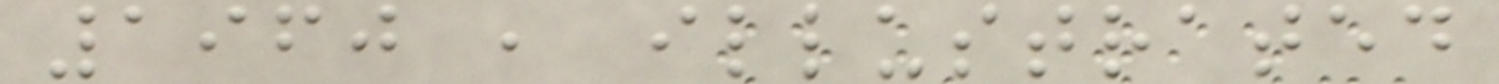1960 , illustrated
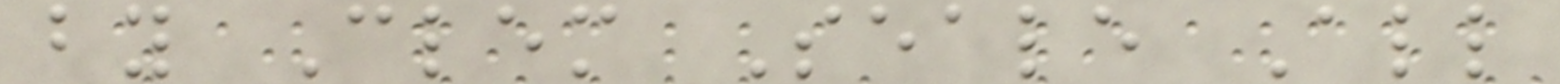by Clem Seale All
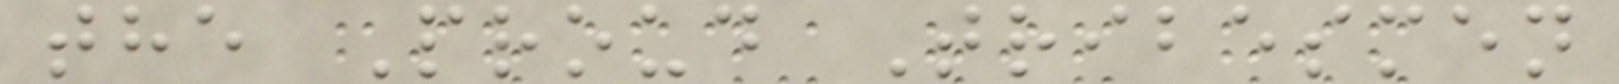the Proud Tribesmen
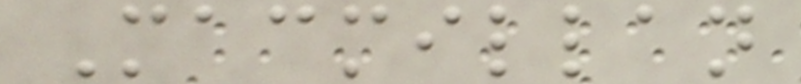Macmillan
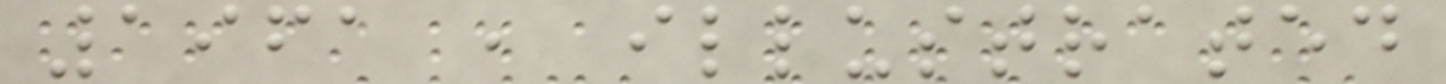1961 , illustrated
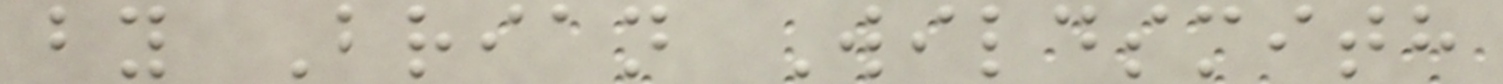by Brian Wildsmith
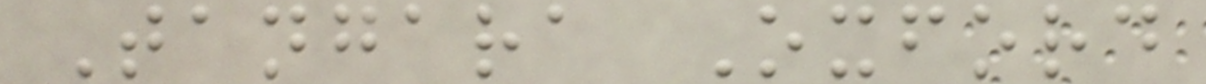Tangara Oxford
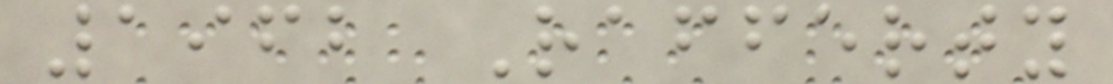1962 Rafferty
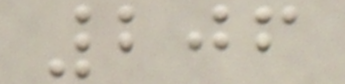206
